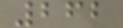262
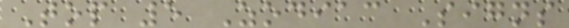Top 5 Zodiac Signs
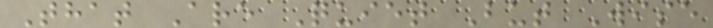That Are Quiet But Wise
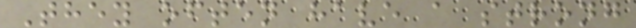They often have a strong
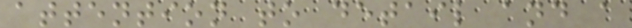attention to detail and a
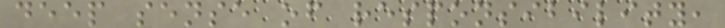deep sense of responsibility,
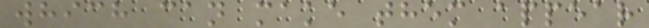which can make them appear
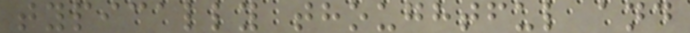typically thoughtful and
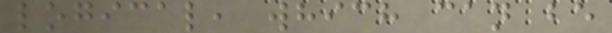logical, which can be
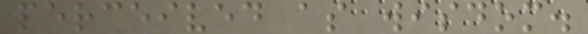perceived as wisdom.
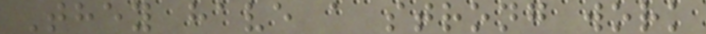They have a strong work
